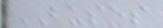BUSES
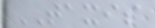TAXIS
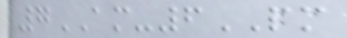7AM-6PM
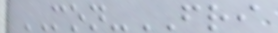MON-FRI
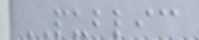PUBLIC
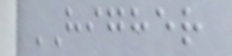HIGHER
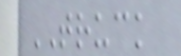TRUCK
